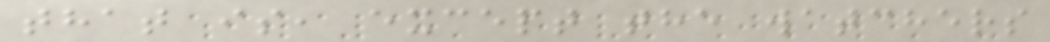that is, except the watchers
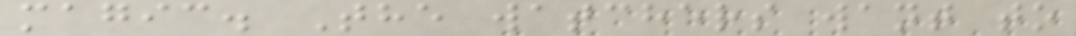magic. The watchers want to
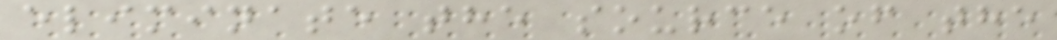eliminate the source of the
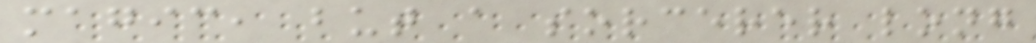magic, but a sorcerer long
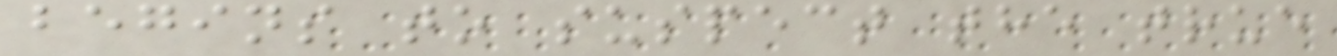begins to suspect the true
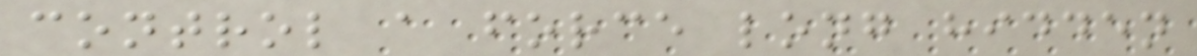control a force long hidden
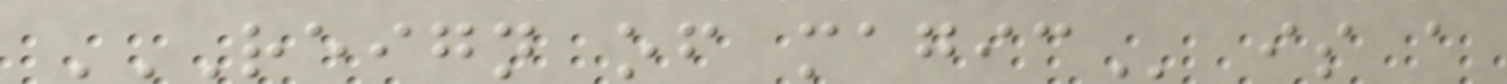REIGN OF MAGIC is a
